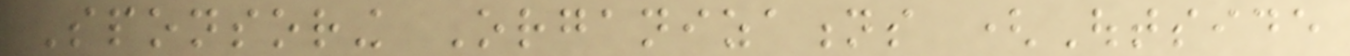Sponsoring Organizations (Outside
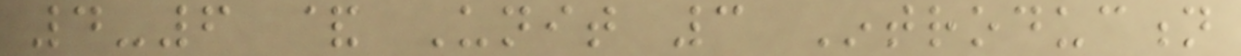4-6 & Unit 3 Introduction
